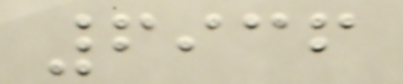6936
